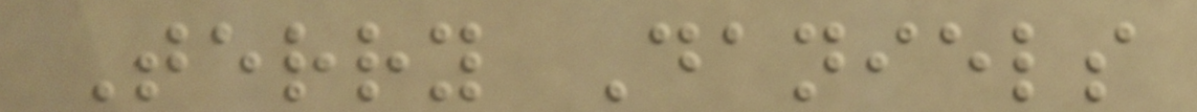Terry Daniels
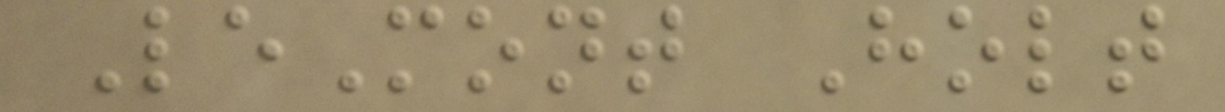LeMont Holt
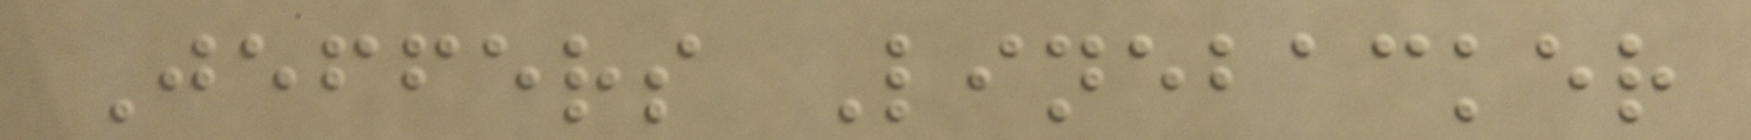Jeffers Linebacker
